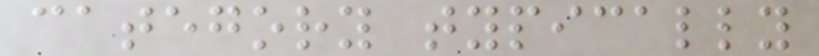category typically
